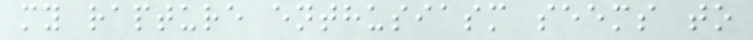my rapture enthusiasm seems to
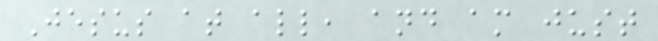Jesus at all, and am just
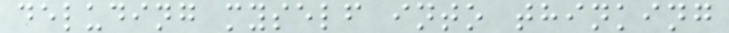deluding myself into thinking
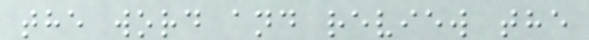the word and review the
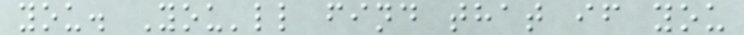you. You'll find that if you
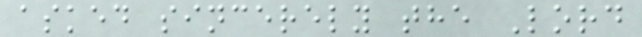asked sincerely the Lord
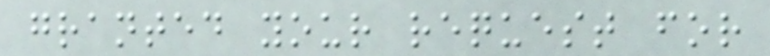granted your request for
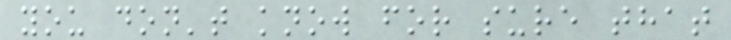you don't know for sure that
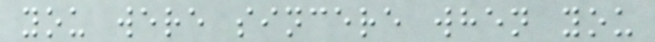you were sincere when you
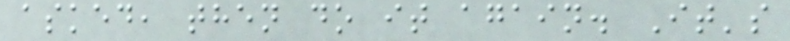asked, then do it again. It's
